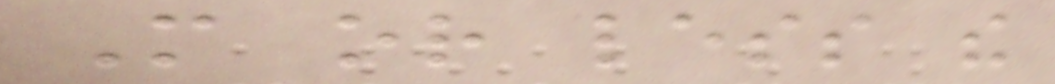More or less the
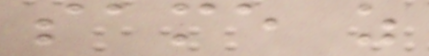same as
